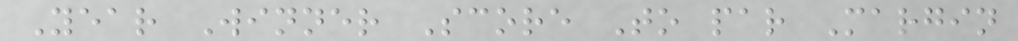Year Winner Score To par Margin
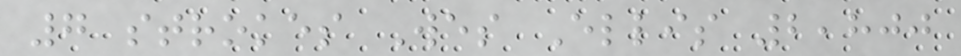7 strokes Wes Ellis 2,800
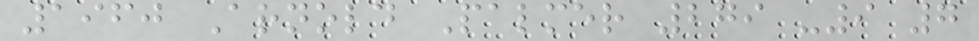1960 Arnold Palmer 279 -9 7
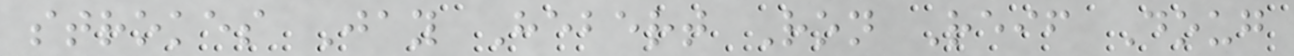strokes Jay Hebert Ron Reif Doug
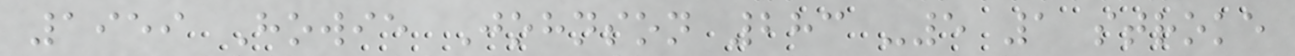1959 Howie Johnson 283 -5 1 stroke
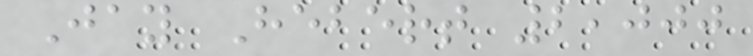Jay Hebert 2,000
